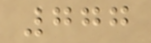777
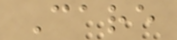Care
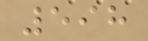598
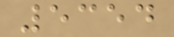5354
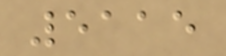5115
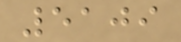5109
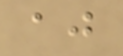aj
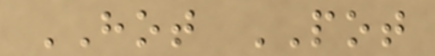HOT POT
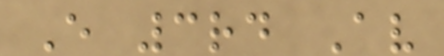E 3rd Av
